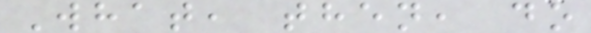What, then, do
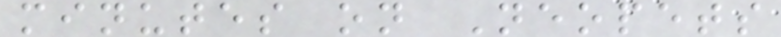minutes on Neopets
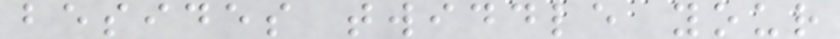besides twiddle your
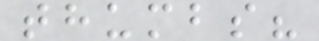thumbs?
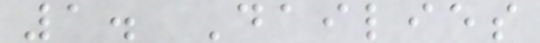1. Dailies
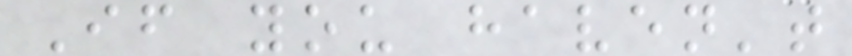If you haven't
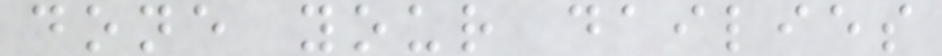done your dailies
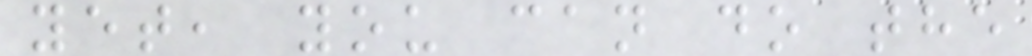yet, you can do the
